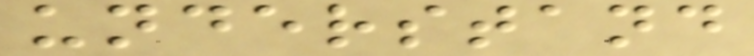understand
